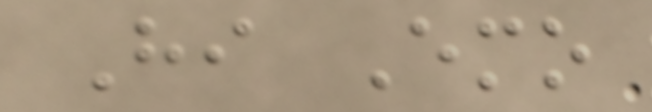Hi Emo
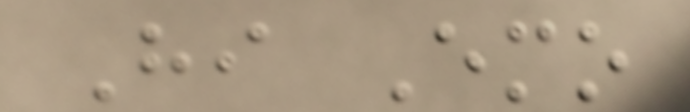Hi Emo
